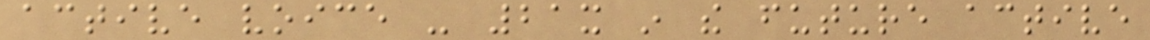active voice - 21x in the future active
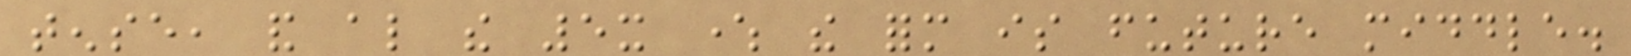tense, and also the 5x where the form is future middle.
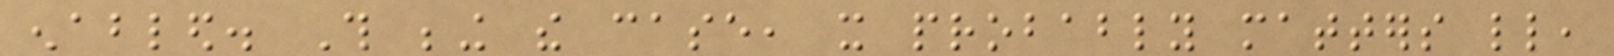enabled. This being the case, it probably matters little,
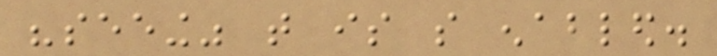"seeing" that is so enabled.
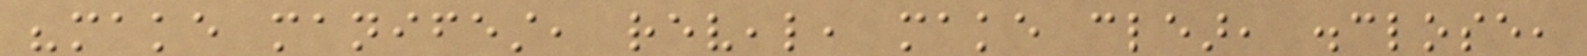"make manifest, reveal, make clear, disclose,
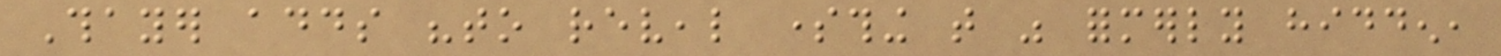Thayer adds "to reveal something that was formerly hidden,
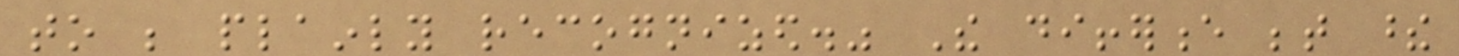to be plainly recognized." The difference between these
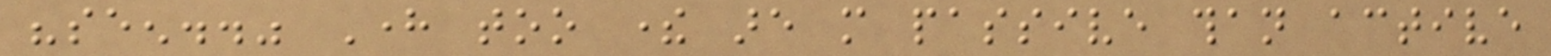"seen.." Here too there are more passive than active
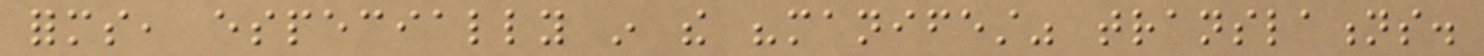forms, especially in the "manifest" translations.
